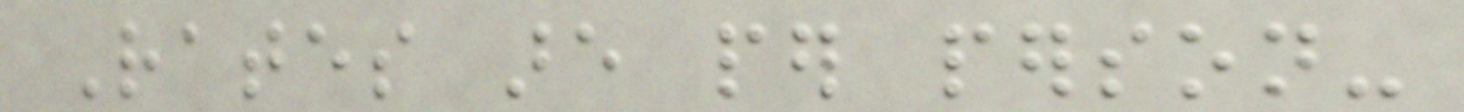Rates are per person-
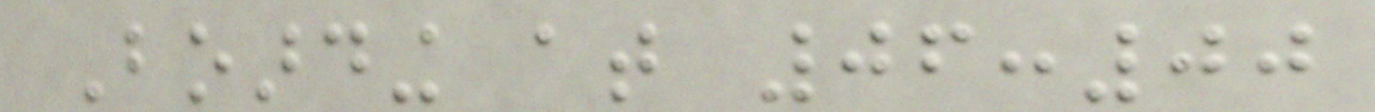Boarding at 06:00
